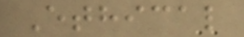Ethical
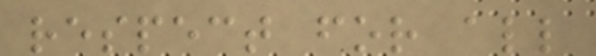respect for all
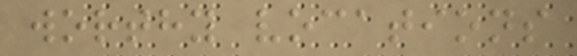worthy vocations
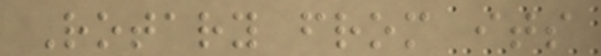Rotary from its
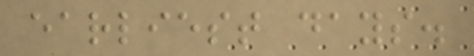earliest days.
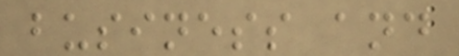business and
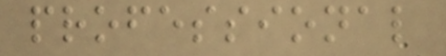professional
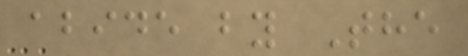abide by The
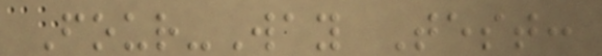Four-Way Test:
